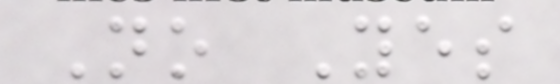No Yes
